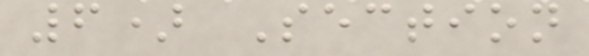6) Section
